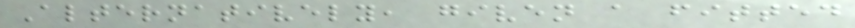Alternatively, given a fitted
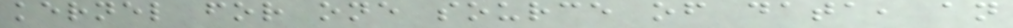kernel for one source of data, an
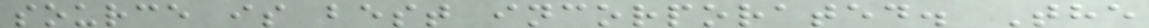source is best incorporated. The
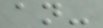an-
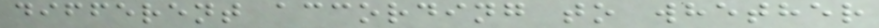different according to whether
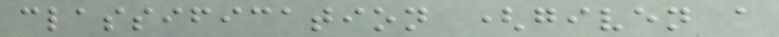classification (given a
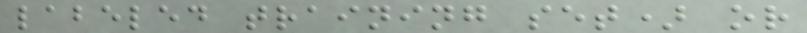labeled training set) or
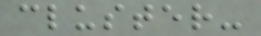cluster-
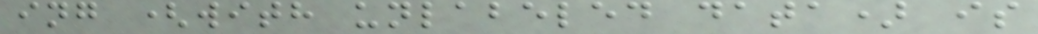ing (with unlabeled data) is
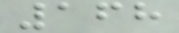168
